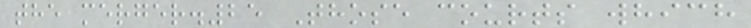the merger.25 Those courts which
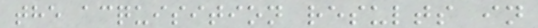the acquisition results in
